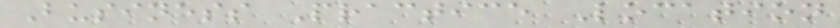Business Practice Location
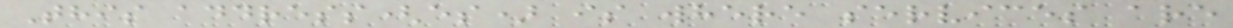This address(es) is where services are
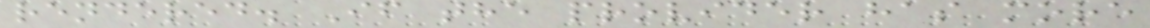rendered. If the provider has more
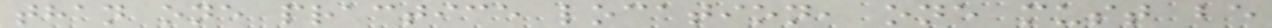than one practice location, one must be
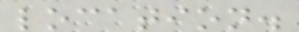location.
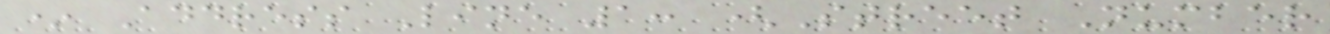* Address Line 1: (Street Number
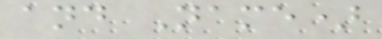and Name)
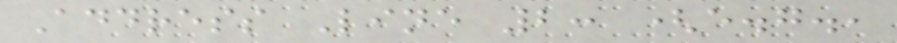Address Line 2: (e.g.,
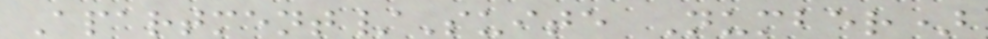Apartment/Suite Number)
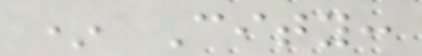* City:
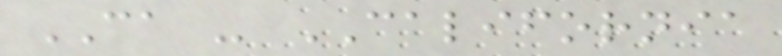CA - CALIFORNIA
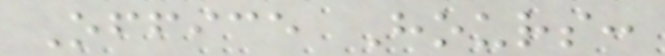Office Hours:
